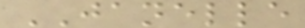JANELLE
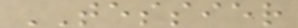TESSIER
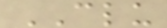CLU
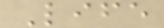Life
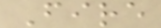Fire
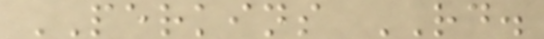PERKINS RD.
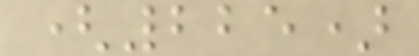(225)
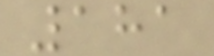181
